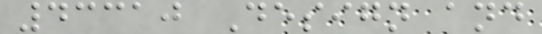43310 Design and
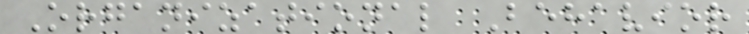Organizational Behavior
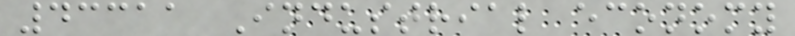43311 Industrial economy
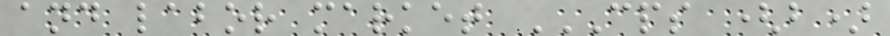and labor market CPS (B)
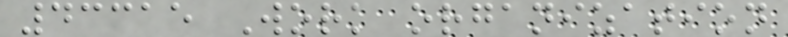43315 Work organization
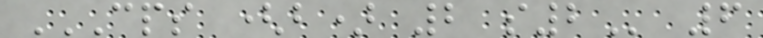CPS (B) 2 S2 6
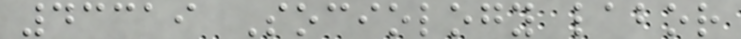43319 Sociology labor
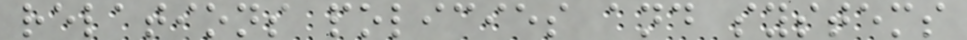relations policies and systems
